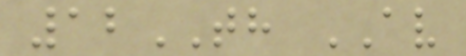12TH AV
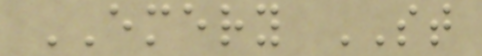EMERY ST
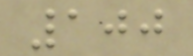100
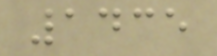1435
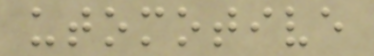utomotive
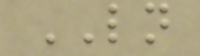LN
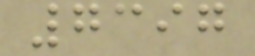7397
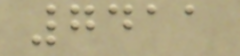7411
